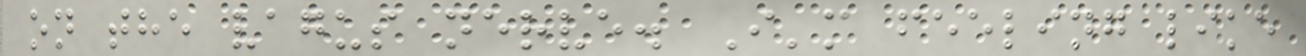on the vagus nerve. I'm feeling like
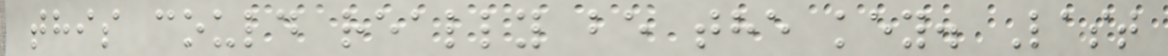this could really be the key. Last
